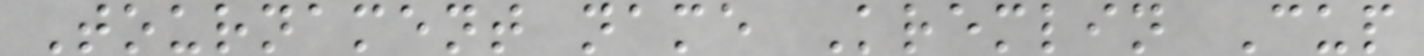Tournament name Kremlin Cup
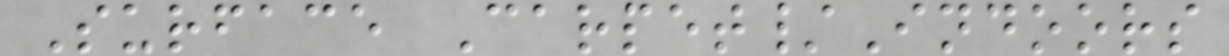Surface Carpet/Indoors
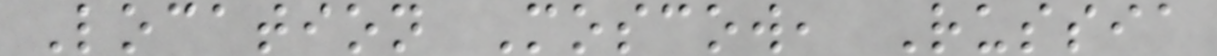Location Moscow, Russia
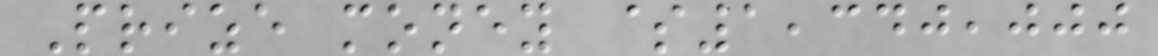Prize money $1,340,000
